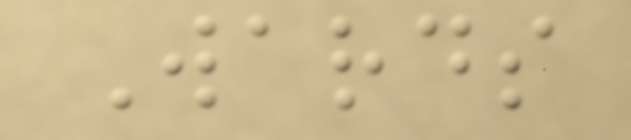Wards
